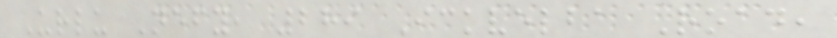Urlu Nefy, 289 Ickvelba Road,
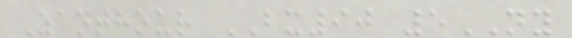Zanthour BX90 5NY
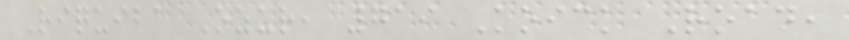Riquiba Ozur, 719 Koick Road,
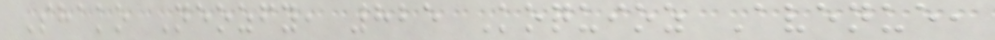Shako Neozfy, 825 Koquioz Avenue,
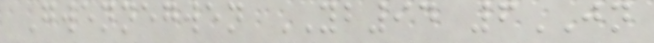Gwennegwen YB94 6JN
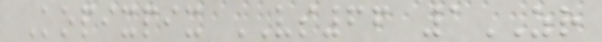Kopixpix VS66 1ZR
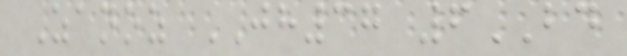Zanoz JH37 6BD
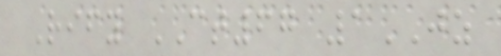Rify CT67 1JZ
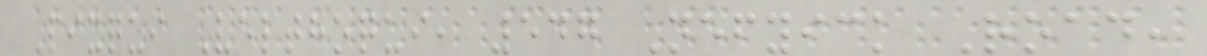Pixqui Velthoqui, 547 Nefyick Road,
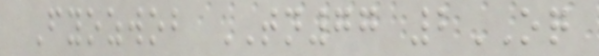Fyozwob TN77 2OQ
